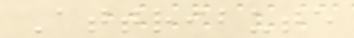Attribute
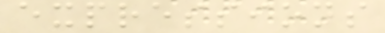expressions
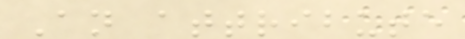An attribute
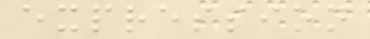expression
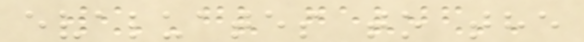evaluates to the
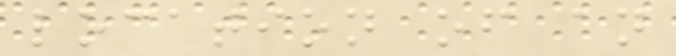location of an
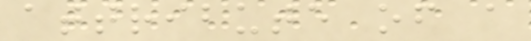attribute of a
